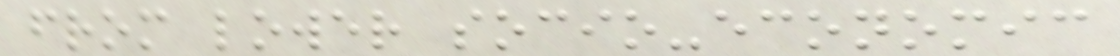from lower socio-economic
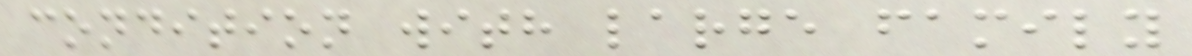condition with large family
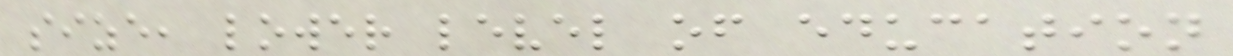size, lower level of education
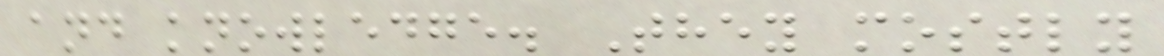and knowledge. They mostly
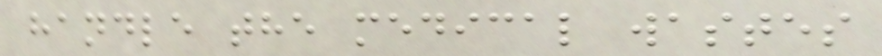handle the medical wastes
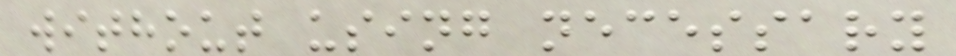without using necessary
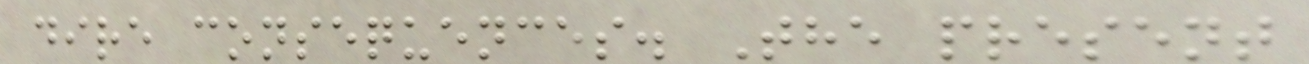dire consequences. The present
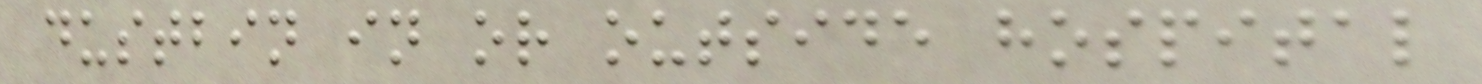dustbin in or outside hospital
